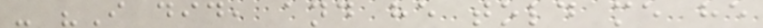- "I did, and he told me he
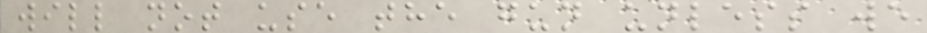will not use the gun unless we
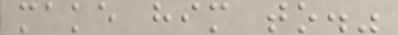make him to."
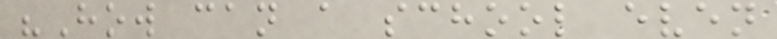"How can a school even
